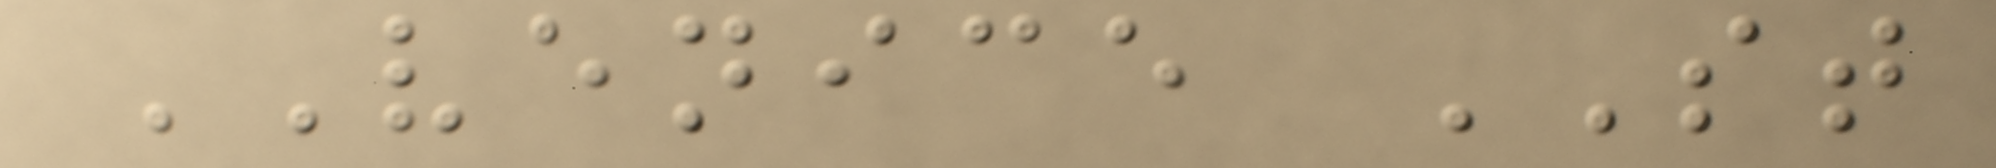VENICE ST
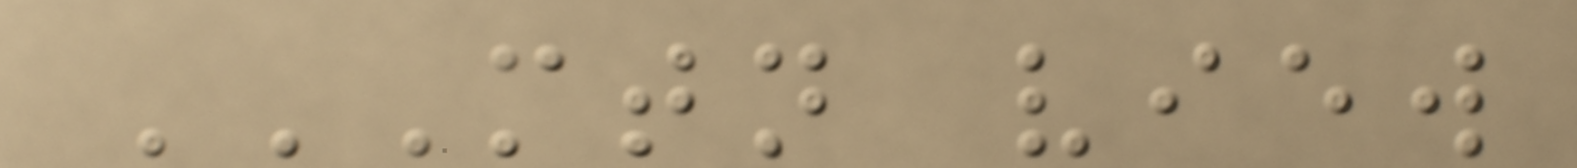MTN VIEW
